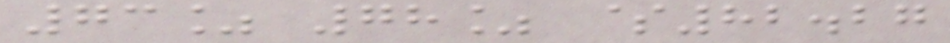73% 78% $82.27
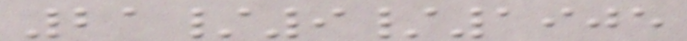21/9/1905
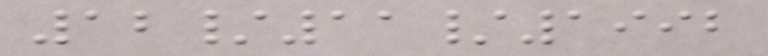12/11/1992
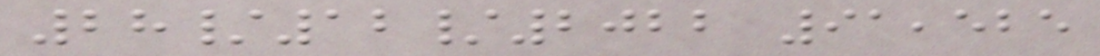28/12/2022 91,525
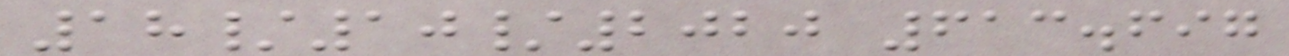18/10/2020 613.697
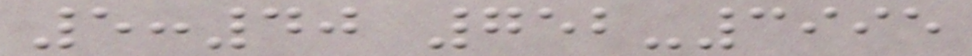5:40 752-3995
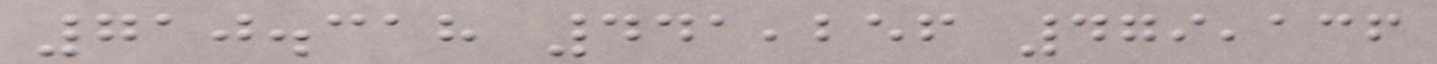710.318 441,256 479,136
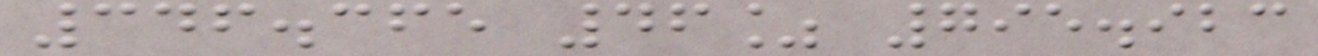346.365 46% 795.923
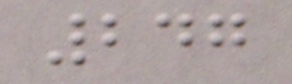247
